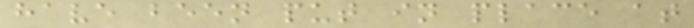have been put in place at
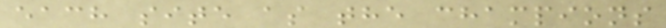each site as the champions
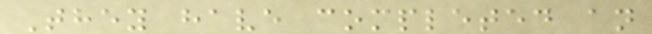They have completed an
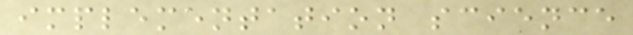implementation science
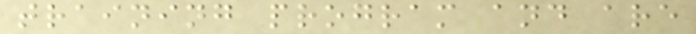training program and are
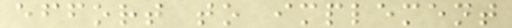effort to implement
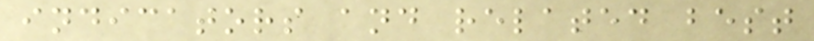indicators and related best
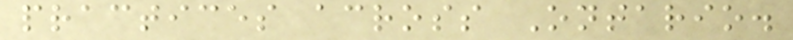practices across Ontario.
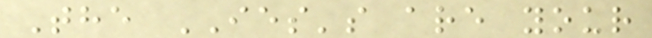The IES's are your
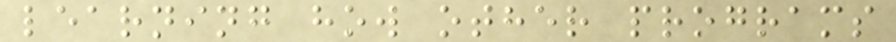learning how other programs
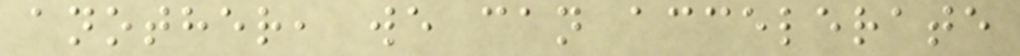another, we can accelerate
